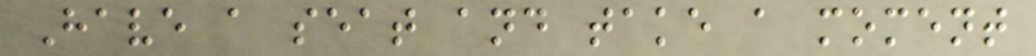Have a seat and take a moment
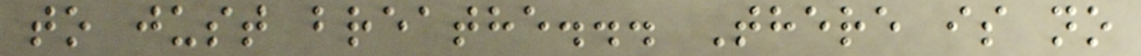to just breathe... There is no
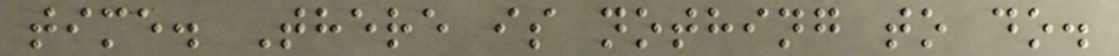time. There is nothing to do.
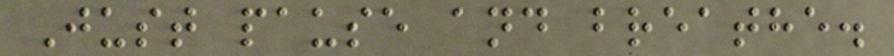Just pause and breathe.
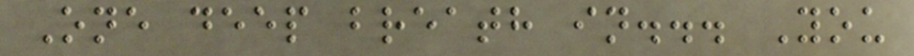One deep breath in... You
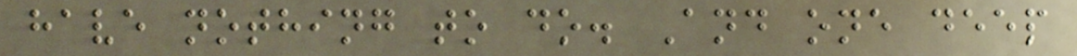have nothing to do. And one deep
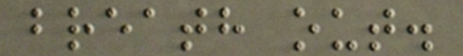breath out.
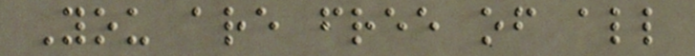You are free of all
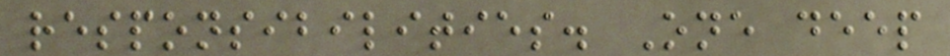responsibilities. One deep
